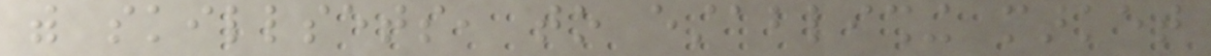with skillsets, to establishing market
